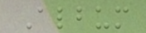Album
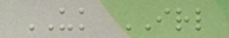UK IRL
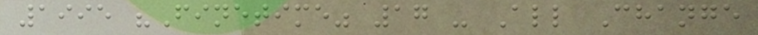1995 "Finetime" 17 - All Change
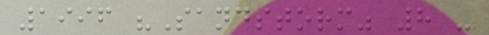1996 "Sandstorm" 8 -
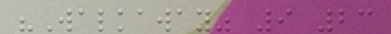"Walkaway" 9 23
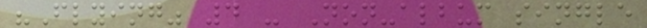"Flying" 4 - Non-album single
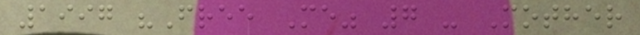1997 "Free Me" 7 - Mother
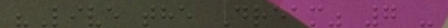"Live the Dream" 7 -
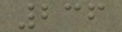236
